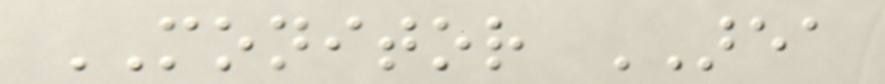MONITOR AREA
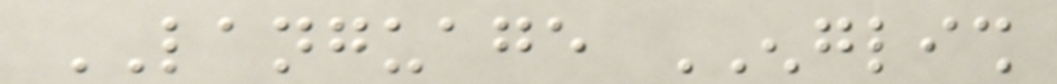LANGUAGE ENGLISH
